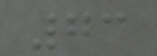73
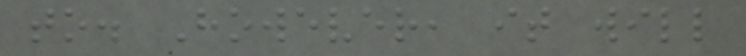to. However, it will
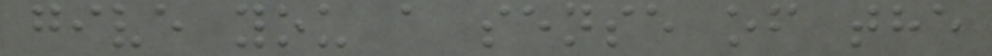give you a sense of the
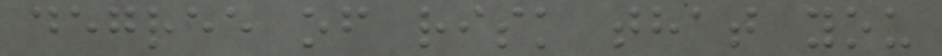degree of risk that you
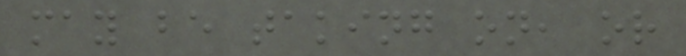may be taking on, or
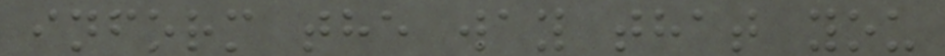inform the way that you
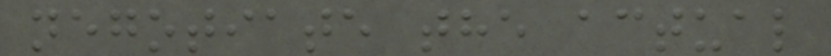negotiate the actual
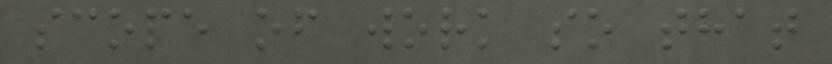scope of work so that
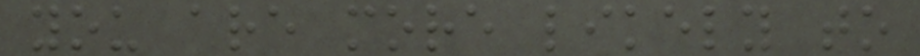you are more likely to
